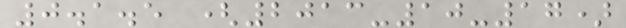0.1.5 (2013-10-17)
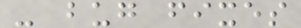- bug fixes
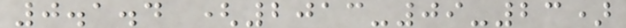0.1.4 (2013-09-23)
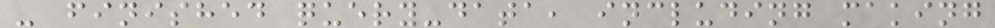- finished query-data, including making
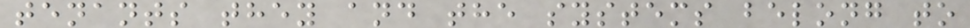tenants they and the systems belong to
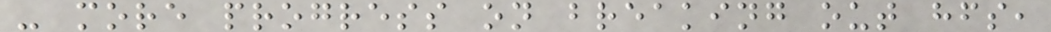- more progress on breaking out hfs,
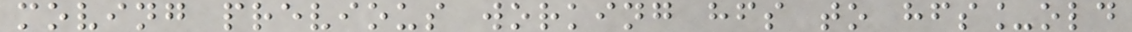moving previous working hfs to hfs_old
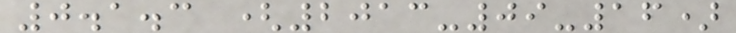0.1.3 (2013-09-16)
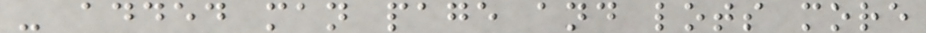- added man page and lots more
